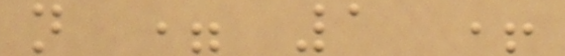n = 1 +
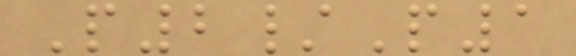P2/P1
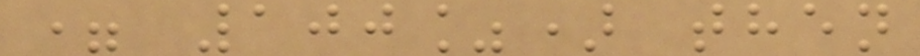= 100%) then
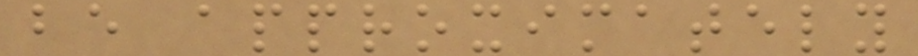be approximately
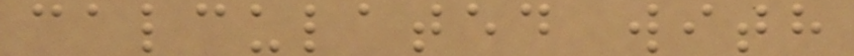calculated with
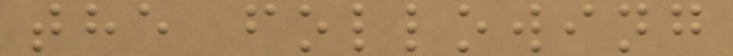the following
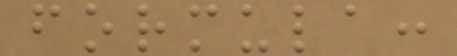formula:
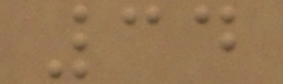34
